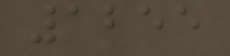1255
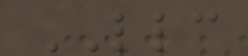LLC
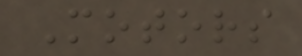Motors
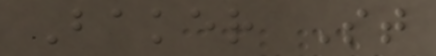Baker St
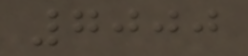7000
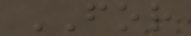FOR
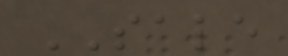SALE
